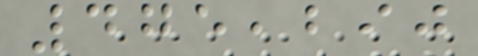475,290
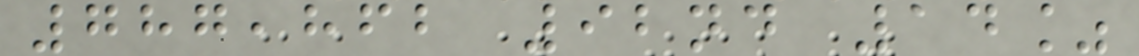787,862 92nd 14%
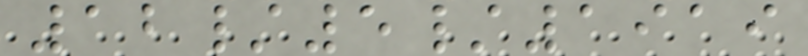12/5/1919
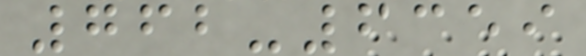762-6359
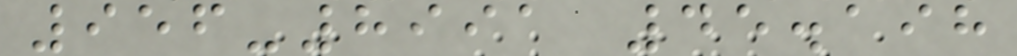956-8991 45.198
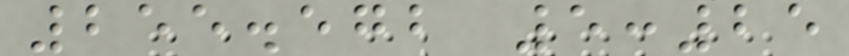255.572 5:25
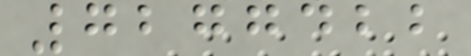7277422
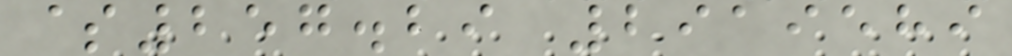$257.29 2919589
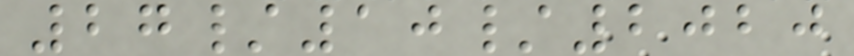27/10/2020
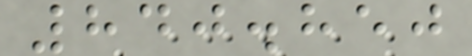840.850
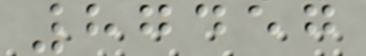87457
